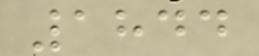1844
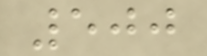500
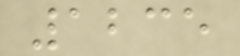1235
